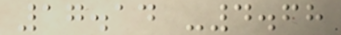17.14 -4.68
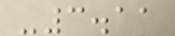-3.11
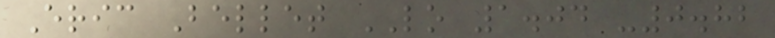Eric Bellet LO 1.04 -0.82
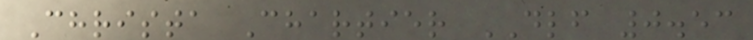Christa Chartier DLF 0.53
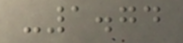-1.74
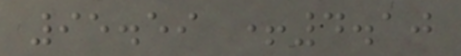95.59 +4.10
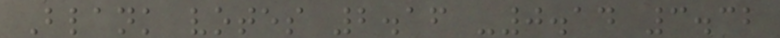Blank votes 2.16 -0.14 3.32
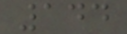144
